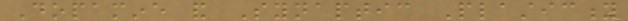Dopamine and Synaptic Plasticity
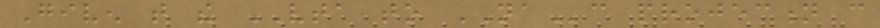Given that the VTA to NAc projection can
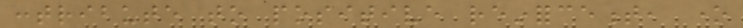contribute to positive reinforcement, one
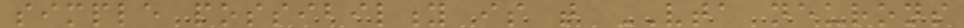simple possibility is that VTA neurons
